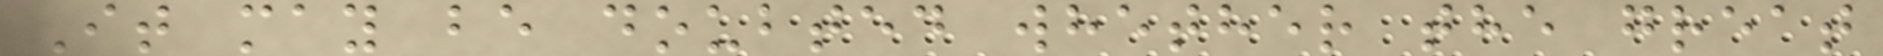It may be doubted whether the great
